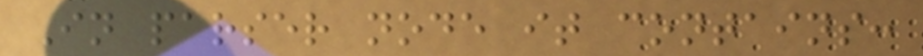In parser node it contains:
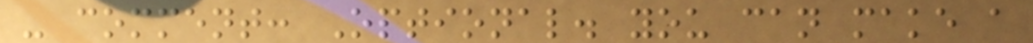- comment: Optional. you can make a
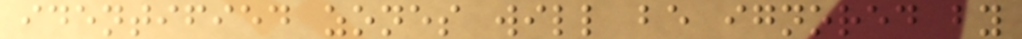identified zones will be ignored by
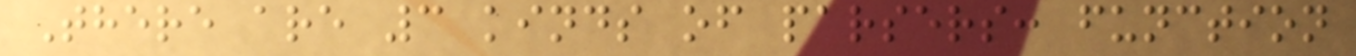There are 3 kinds of parsers: function
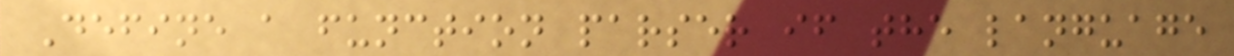Define a function parser if the language
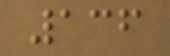136
